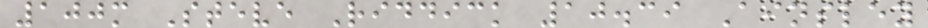100m Steve Riddick 10.39 Ainsley
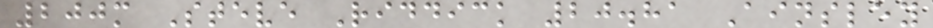200m Steve Riddick 20.81 Ainsley
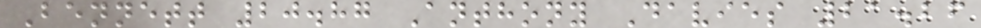Bennett 20.87 Anthony Davies 21.26
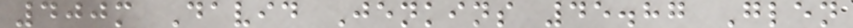400m David Jenkins 45.87 Glen
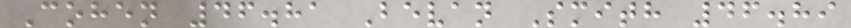Cohen 46.81 Bevan Smith 46.89
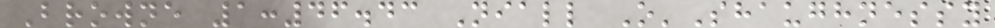Browne 1:46.43 Niall O'Shaughnessy
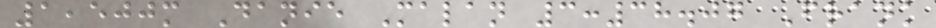1,500m Danie Malan 3:38.07 Frank
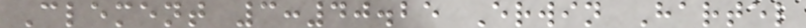Clement 3:40.25 Erwin Hartel
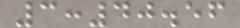3:40.56
